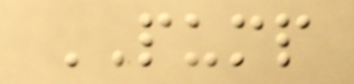PUMP
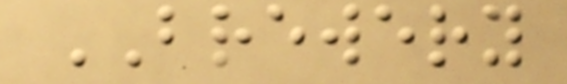BREWERY
